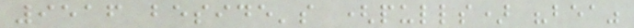9516 beside's (pulls) "bea"
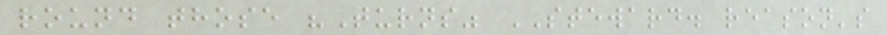round those "Turns" STEWARD. reason's
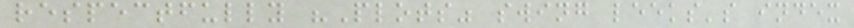respectfully "Plots" swing leeks's index
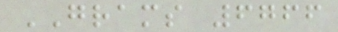GRAMS 6766
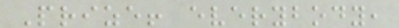Prize! everybody,
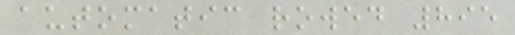automatic rowed 895
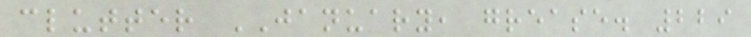clutter JANUARY, grease. 229
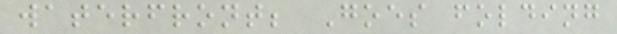waterfront; Goes folding
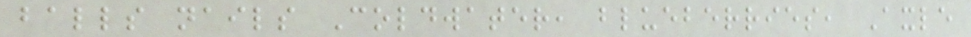balls nails Coldwater, blueberries, Axle
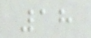18
